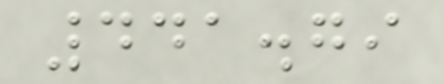441.79
